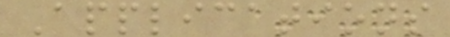Applications
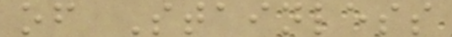of Stainless
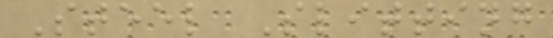Steel Slitting
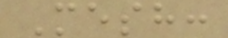Mesh:
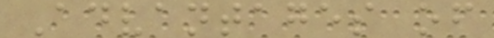Advantages of
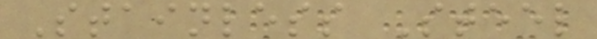Stainless Steel
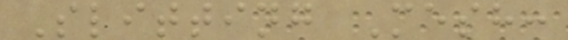Slitting Mesh:
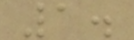1.
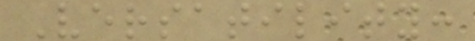Versatility:
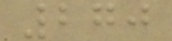270
